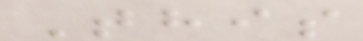This
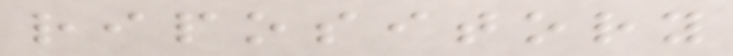ripository
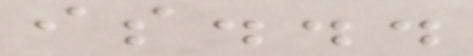is...
